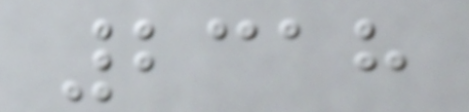2318
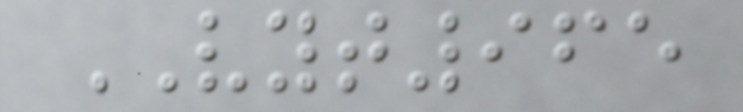VYT965
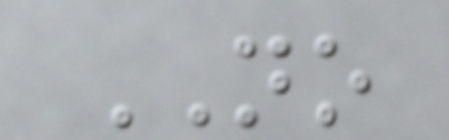NO
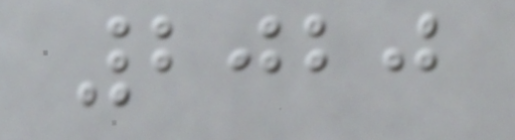2020
